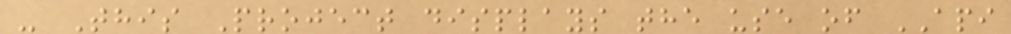- This Project displays the use of API
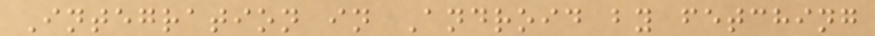Integration in Android by fetching
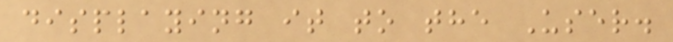displaying it to the User.
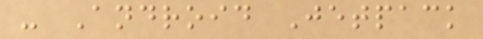- Android Jetpack
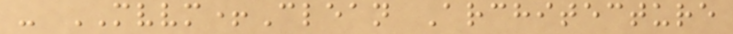- MVVM+Clean Architecture
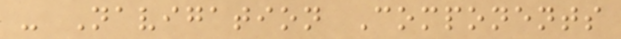- Navigation Components
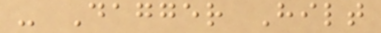- Dagger Hilt
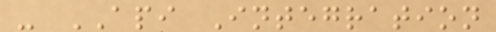- API Integration
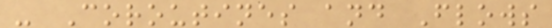- Coroutines and Flows
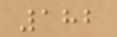182
